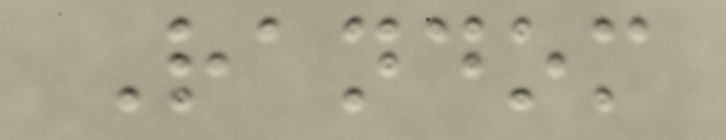Random
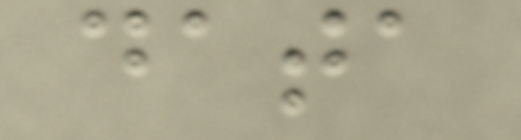data
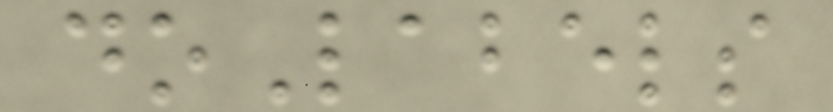doLabels
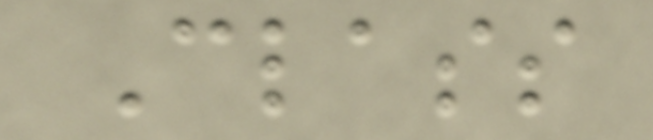Class
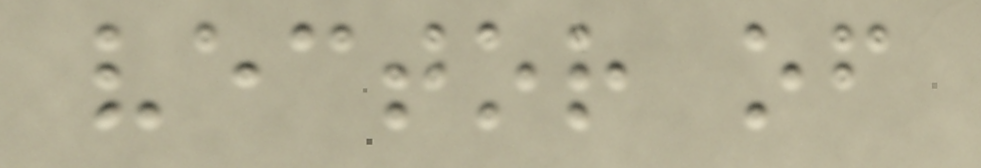vector of
